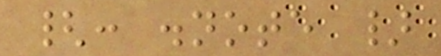{: .note }
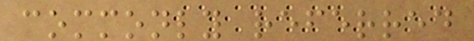commonly referred
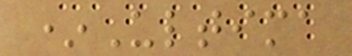*Ultima
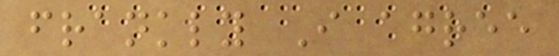frankly I agree
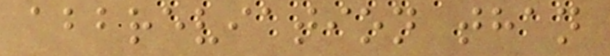abbreviation than
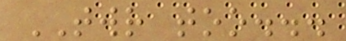TWR too...
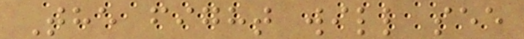The fight will see
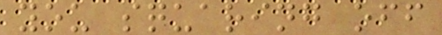you squaring off
